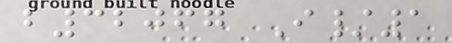b32067 I/1
